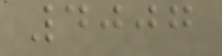4007
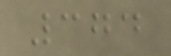374
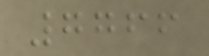7766
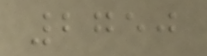2750
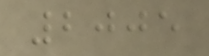2005
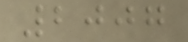2007
